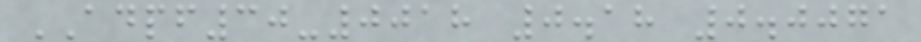ADPF30-0018 0.18 0.0071
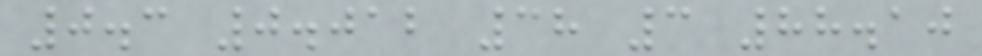0.3 0.012 38 3 88.10
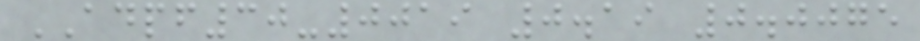ADPF30-0019 0.19 0.0075
